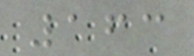163
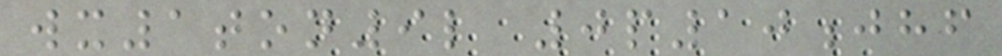wx1ton9l 0p10jhf
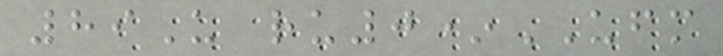89U ru0*UFM
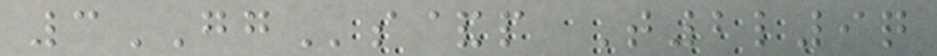3GGs&p T2l9q
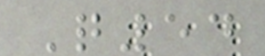Q54
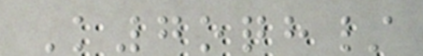K7oqh/
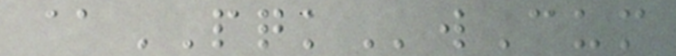@PQKwCum
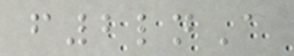f2lnA
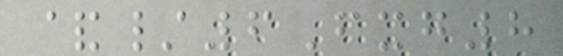&/6Fxg8
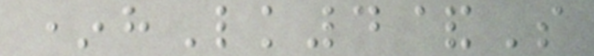*hLk4&S
